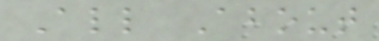All About
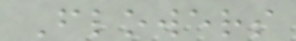Flowers
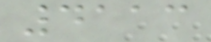4113
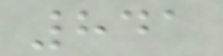841
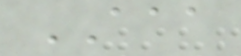AAA
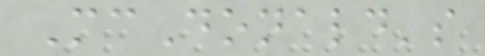McDonald's
